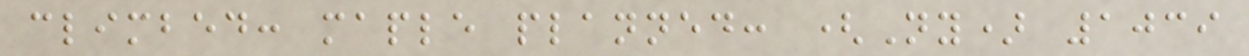climbed: maple planned: (Ny) 1039
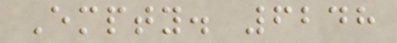Empty. 6248
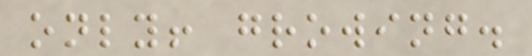only! growing.
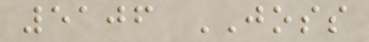5106 JOSS
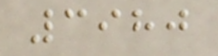3980
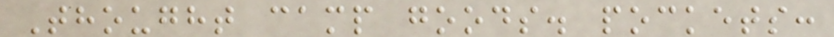Thought camp goods. pockets:
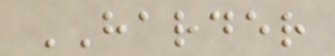HARDER
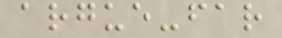argue-far
